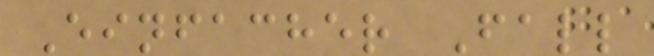Einfacher Fall
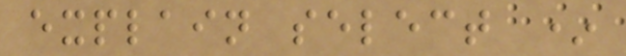explain select *
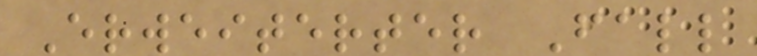Erweiterter Fall
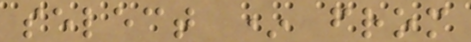select * from
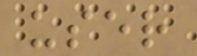user
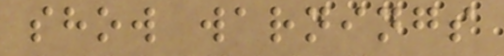show warnings
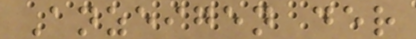Anzeigen der
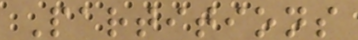Partitions
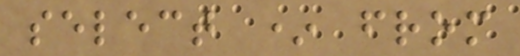select * from
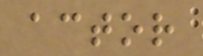actor
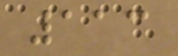113
